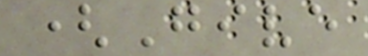(Give
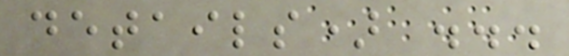details) ...
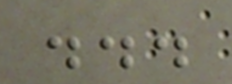...
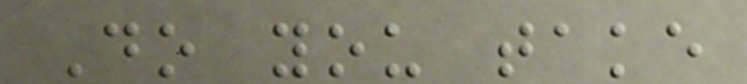Do you take
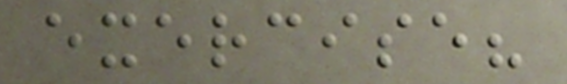exercise?
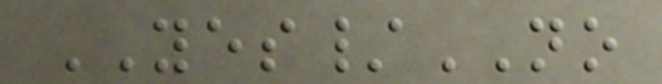YES/NO
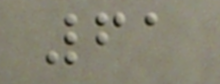61
